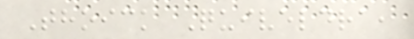Thoick Quiveldra,
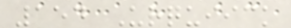154 Urquiick
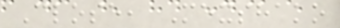Close, Mexshako
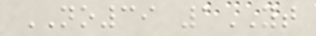NO39 1YT
